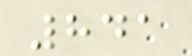841
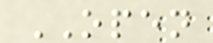OPEN
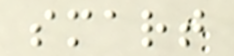smart
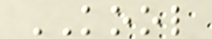KOOL
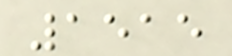1515
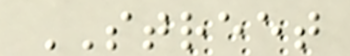STREET
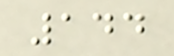144
